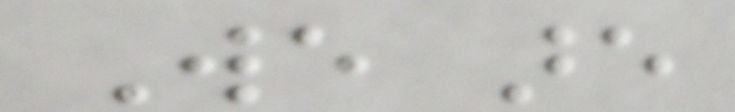We are
